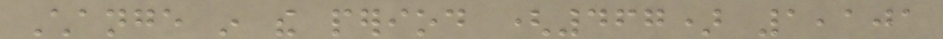Change in the period (467) 1,101
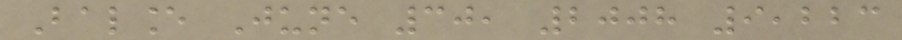Balance June 30, 2008 9,223
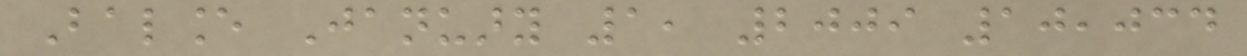Balance January 1, 2009 10,034
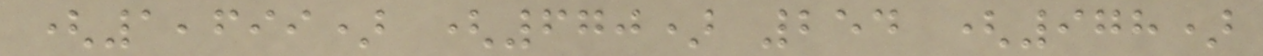(1,699) (670) 254 (978)
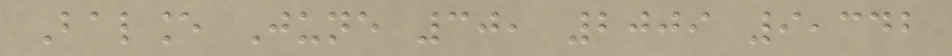Balance June 30, 2009 9,342
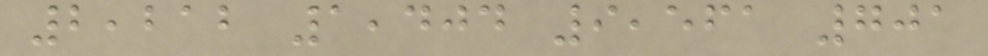2,212 1,404 9,561 701
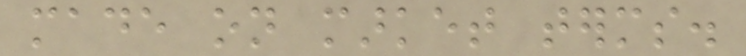made on market terms.
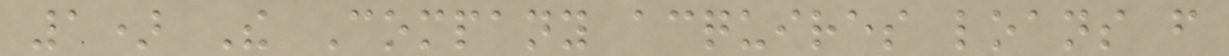1) The Company acquires loans from
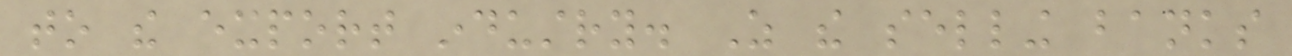to the export industry. As the selling banks
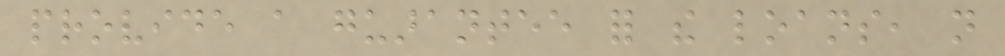provide a guarantee for the loans, not
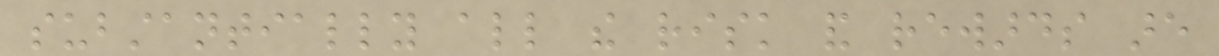substantially all the risk and rewards are
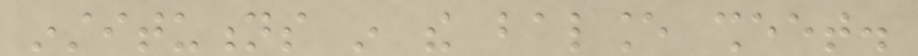institutions in the balance sheet.
